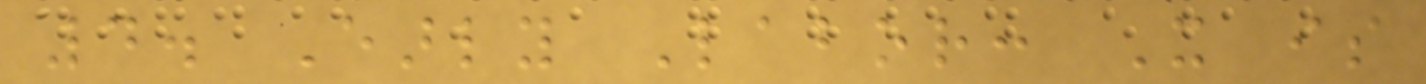4. Early Labor: It is
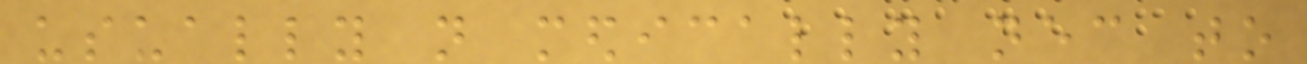usually not medically necessary to
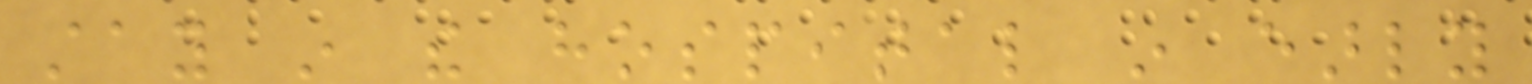stay in the hospital in early
